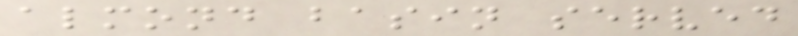almond basin served
